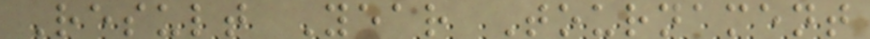Result Year Tournament
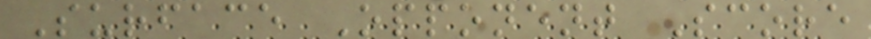Surface Opponent Score
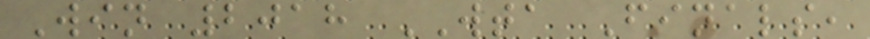Win 2018 WTA Finals,
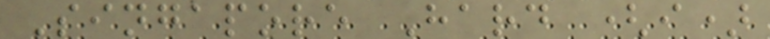Singapore Hard (i)
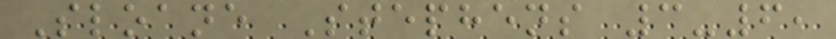Sloane Stephens 3-6,
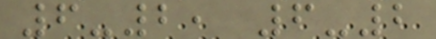6-2, 6-2
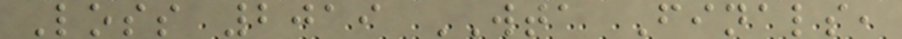Loss 2019 WTA Finals,
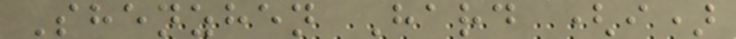Shenzhen Hard (i)
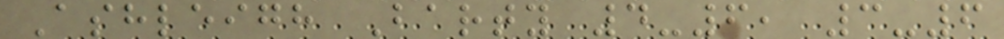Ashleigh Barty 4-6, 3-6
